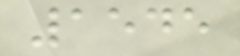1545
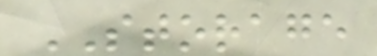STORAGE
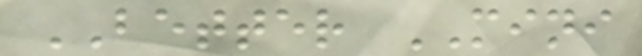BETTER MINI
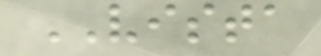VISTA
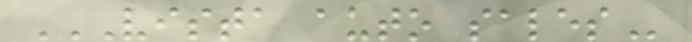VISTA AUTO SALES
